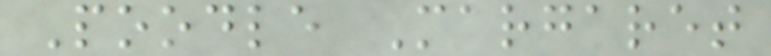Poodle Margaret
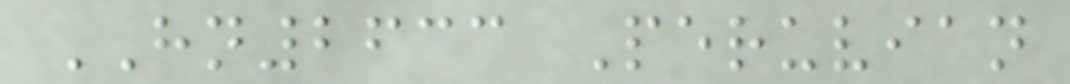HN2633 Peruvian
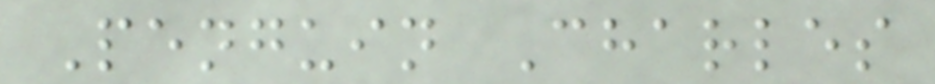Penguin Charles
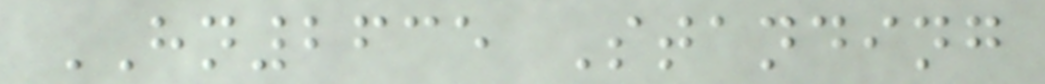HN2635 Standing
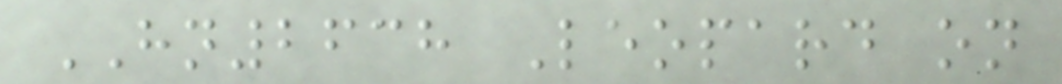HN2638 Leopard on
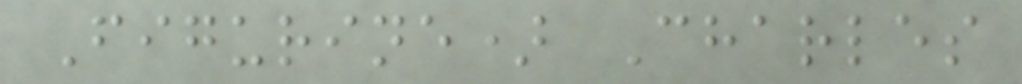Figurine) Charles
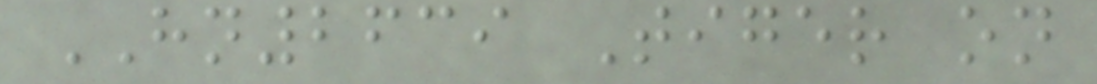HN2639 Tiger on
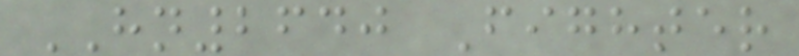HN2640 Fighter
